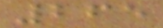265
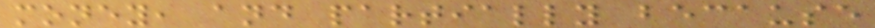money, and partially because
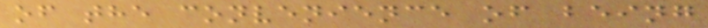of the convenience of being
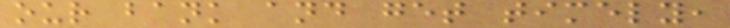our bank and get timely,
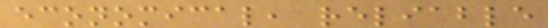economical, reliable
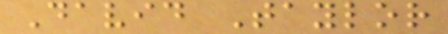David Taylor
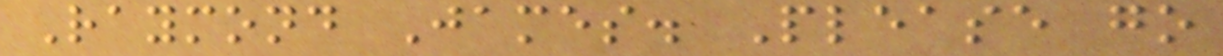Raymond James. Please go
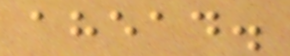ahead.
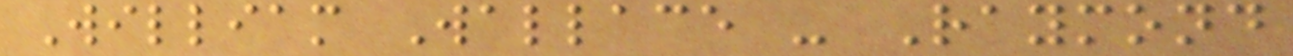William Wallace - Raymond
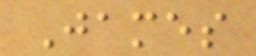James
